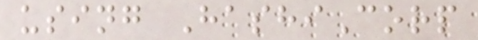using HashiCorp
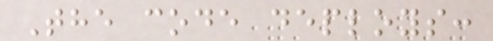The code deploys:
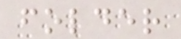folder
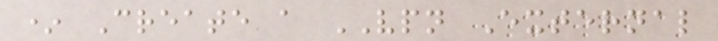* Create a VPN External
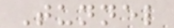Tunnel
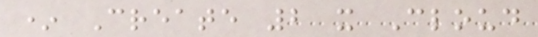* Create 2 x Cloud
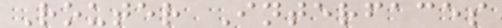Router Interfaces
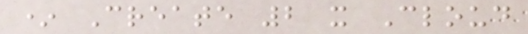* Create 2 x Cloud
